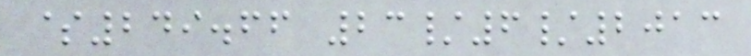$249.66 23/6/2013
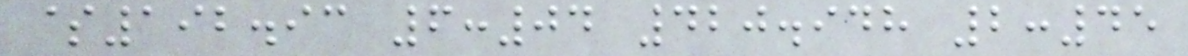$192.93 6:04 420.948 2:45
